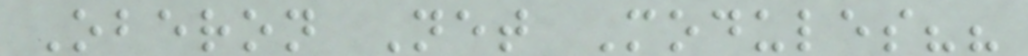Oberon Net Modules??
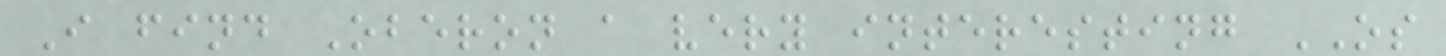I find Oberon a very interesting OS
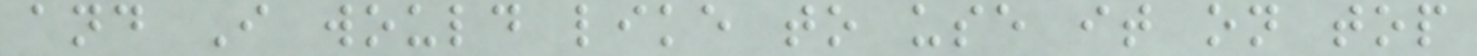and I would like to use it on top
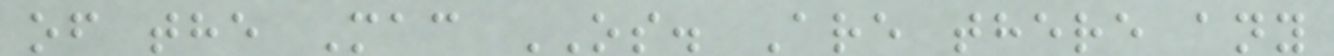of the Mac OS. Are there any
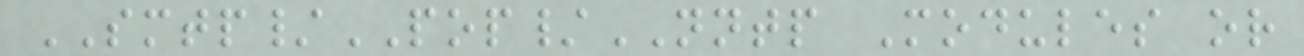SMTP/POP/NNTP Modules or
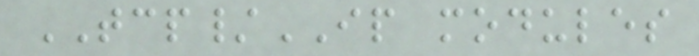TCP/IP modules
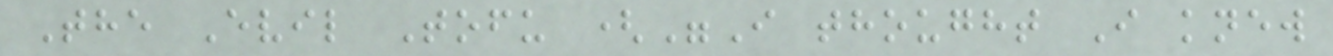The Evil Tofu ("I thought I knew
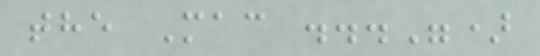the Mac ...")
